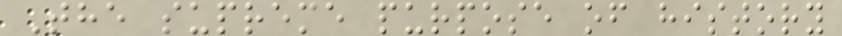The supreme purpose of history
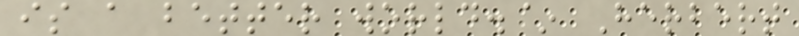is a better world.~ Herbert
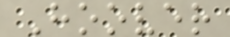Hoover
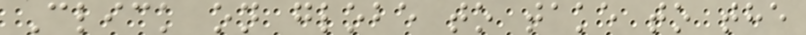Click on globe to take to the
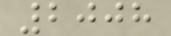2008
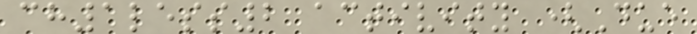ch1less2 activity (Due
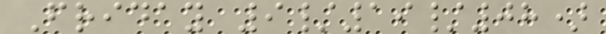Friday 9/19/08)
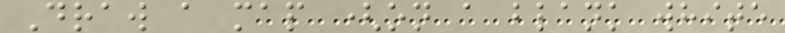Draw a map (on a blank white
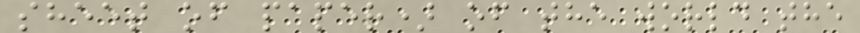sheet of paper) of the world the
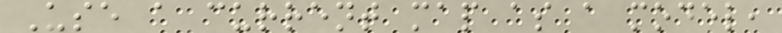Use a current map as a model,
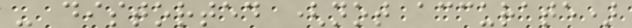- distorted (not accurate)
